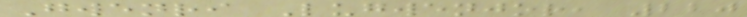Gwenri Lugwenjor, 220
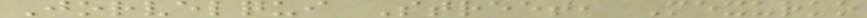Jorvelqui Street, Mexurko
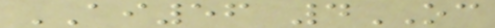AI56 4OC
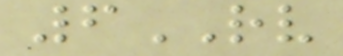6RV
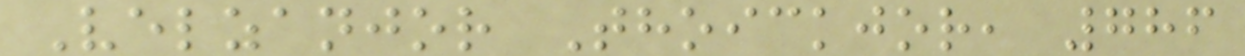Velzanjor Thoickjor, 786
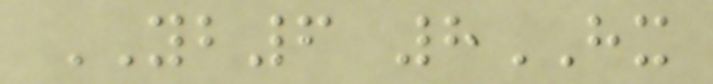YB6 8HX
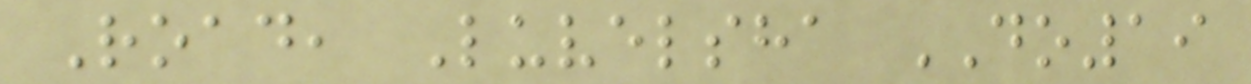Road, Luvelsha DO19
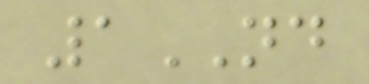1ND
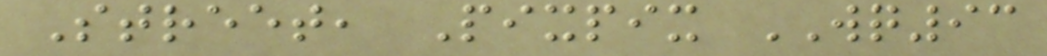Street, Pixpix WQ93
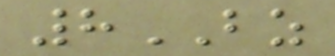8BZ
